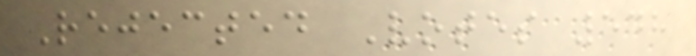Rejected Votes 548
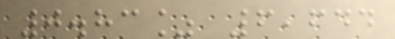0.83% 6,644
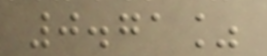0.71%
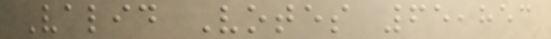Valid Votes 65,853
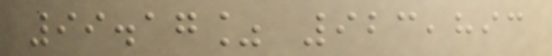99.17% 923,893
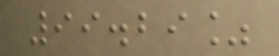99.29%
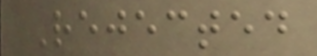Rejected
